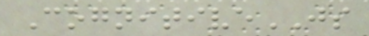CognitiveJS
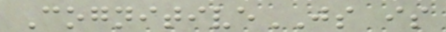CognitiveJS is
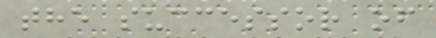the successor of
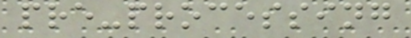pre-processing
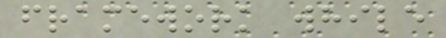framework while
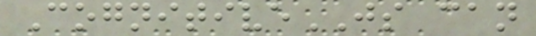CognitiveJS can
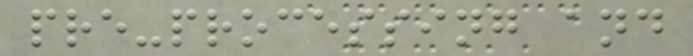pre-processing and
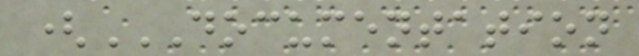(DOCUMENTATION
